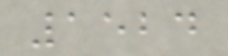1524
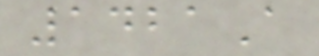1421A
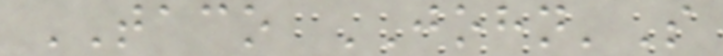TACO JOHN'S
